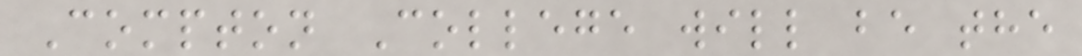Compton College will be the
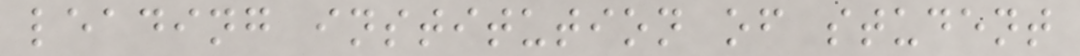leading institution of student
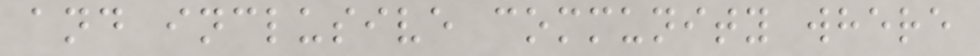and inclusive community where
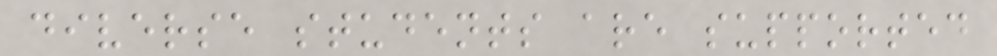diverse students are supported
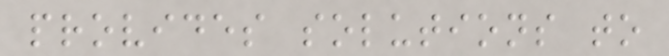provides solutions to
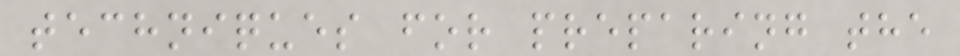techniques for preparing the
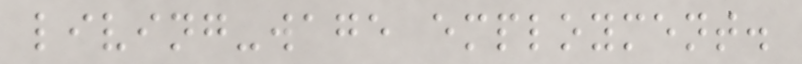living-wage employment.
